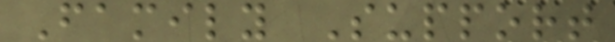Family Support
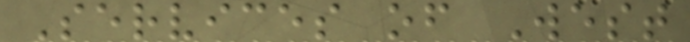Services of West
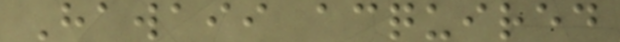Hawaii acquired
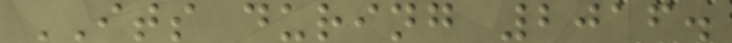ITS during 2016.
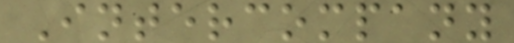Intercompany
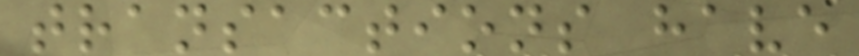transactions have
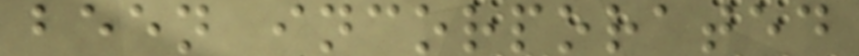been incorporated
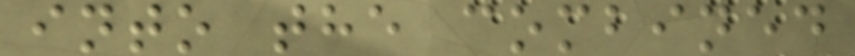into the combined
